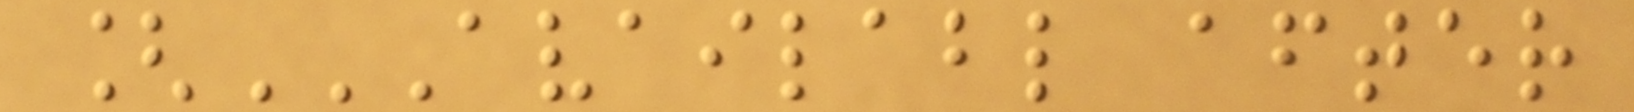[AVAILABL AFTER
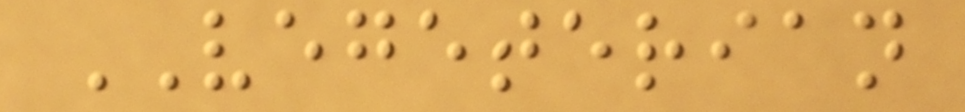VEGETERIAN
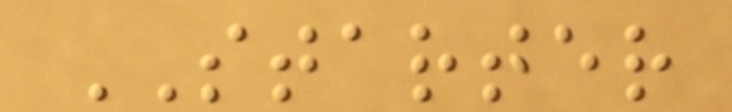STARTER
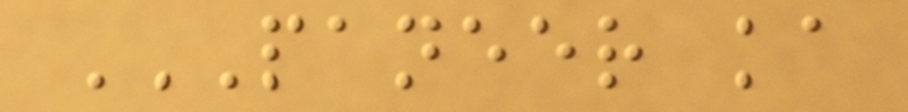PANEER KA
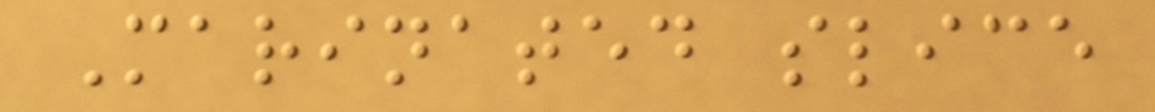Marinated slice
